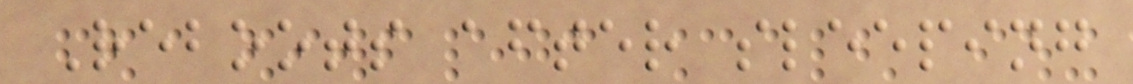Reboots after sleeping
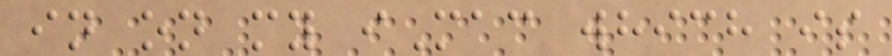in on my iMac which is
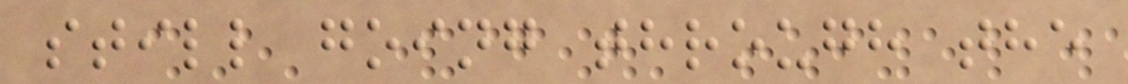still going through the
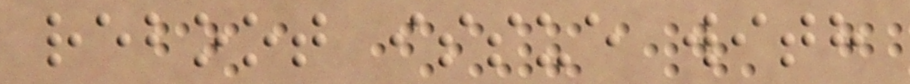reboot issue with
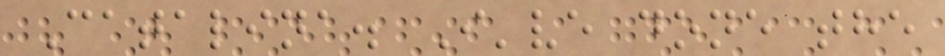Catalina. I've done the
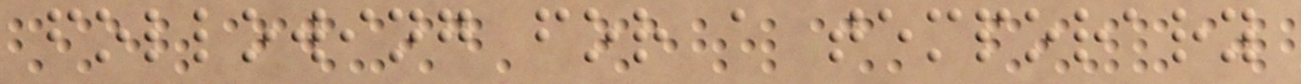following for a temporary
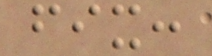fix:
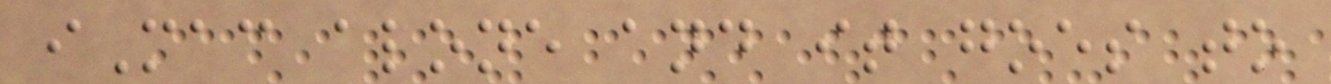iMac alone and it goes to
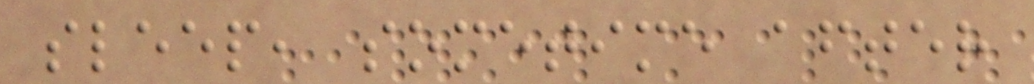sleep, sometime after
